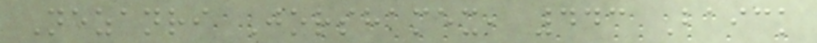Nezanri Jorshamex, 443 Baick
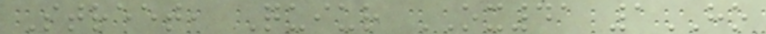Street, Quiur OX41 1HO
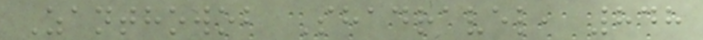Zanthowob Shadravel, 848
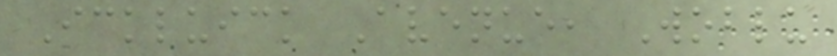Ickluick Avenue, Woblu
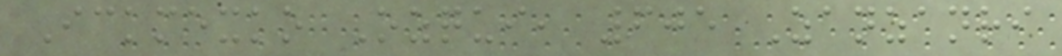Ickmexko Ozqui, 605 Zanzanri
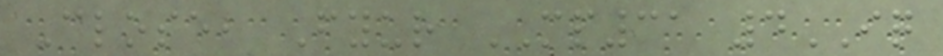Close, Fyur MP31 4IQ
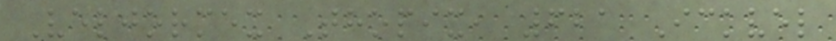Veljormex Thopix, 621 Ickvel
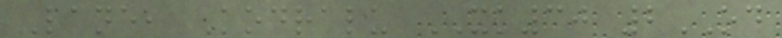Lane, Kodralu XK30 2OD
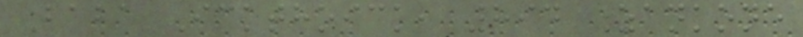Baba Ickthoick, 894 Zankone
